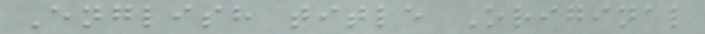English title Original
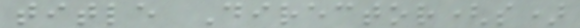title Director(s)
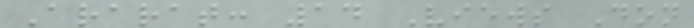Ararat: 14 Views Don
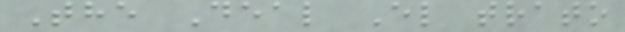The Deal El trato
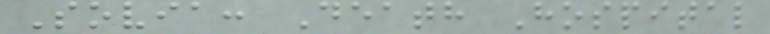Sovia: Death Hospital
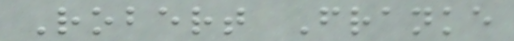Robert Franke
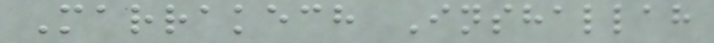Marrakech Inshallah
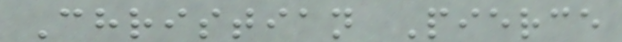Christian Pierce
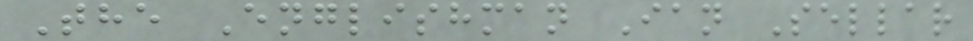The Englishman Ian Sellar
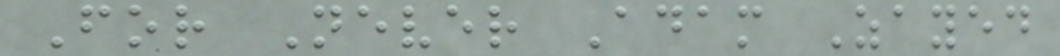For Never Adam Zayed
